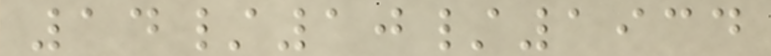14/10/1934
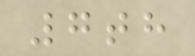7th
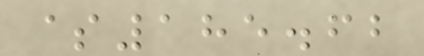$185.62
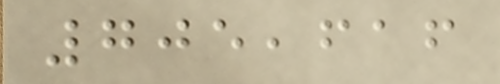705,616
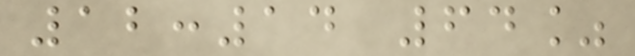12:14 64%
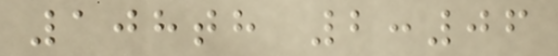108th 2:06
